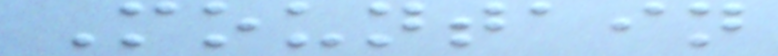Mountain
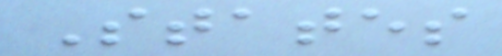States
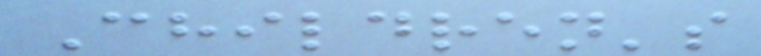Children's
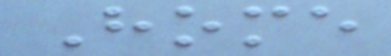Home
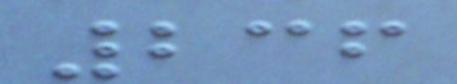236
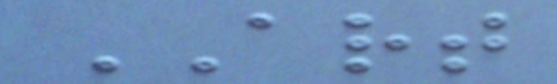ART
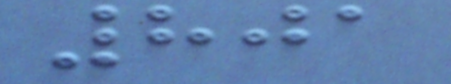801
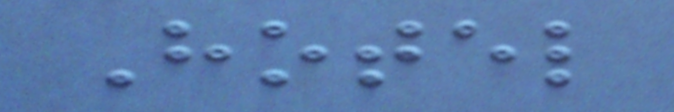Hotel
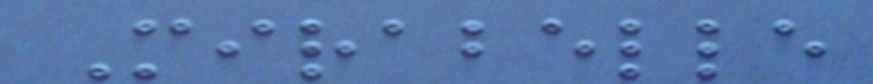Mirabelle
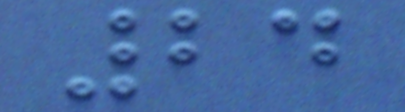24
